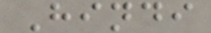Hindi
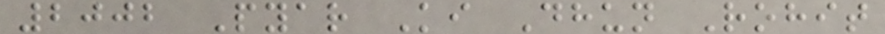2002 Pyar Ki Dhun Rohit
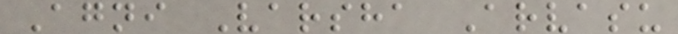Agni Varsha Arvasu
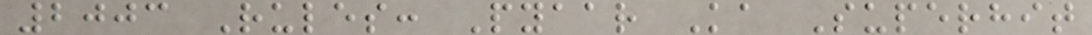2003 Rules: Pyaar Ka Superhit
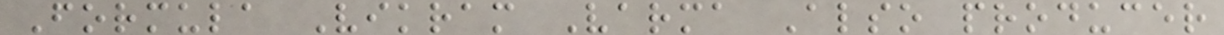Formula Vikram Varma Also producer
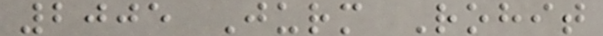2005 Jurm Rohit
